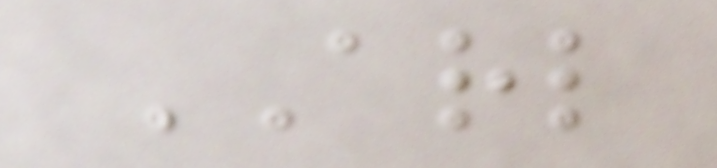ARL
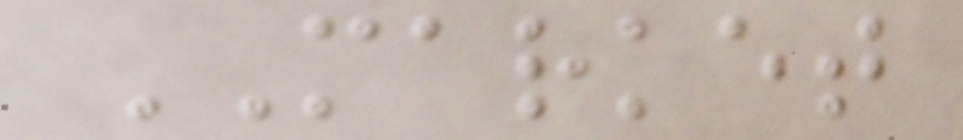MARKET
